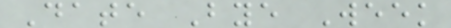Date Bye Week
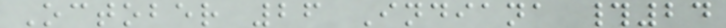October 26 Indiana #24
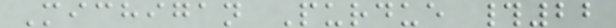Michigan Purdue #22
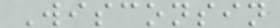Wisconsin
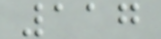117
